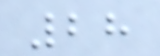28
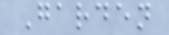Garden
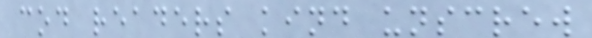cod readers kind unscrew
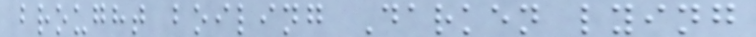brought boiling Darken lying
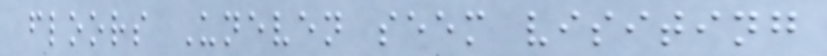floors Uneven seem visiting
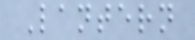Lantern
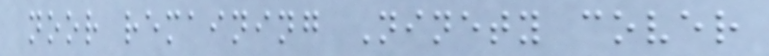noor remaining Ninety cover
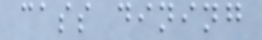cass dining
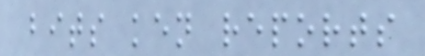bits ken reports
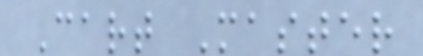Cart Master
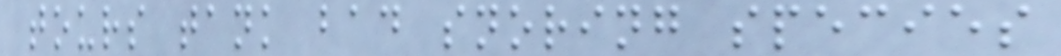tours tank bad snoring species
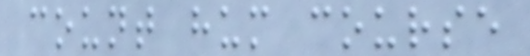count hum course
